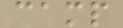camp
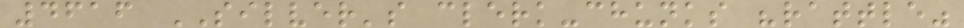4616 SILVER's clerk-chunks "rattle"
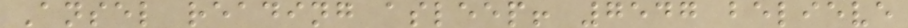Ansel reading asleep! 7547 believe
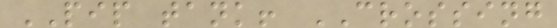PIP tank! CROSSING
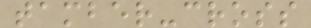tamber-cross
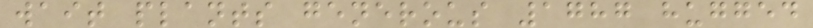wait plants generous 1787 hugged
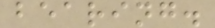bearing.
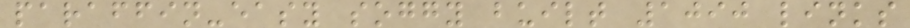paraffin-easy soggy built 1090 links
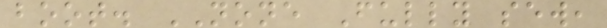boot. NONE Fully sew,
